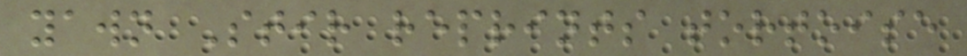yawn Stir reprints tortoise
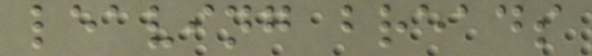leaving breads
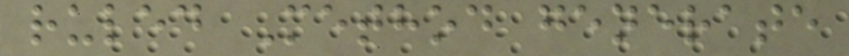ruled Method generate
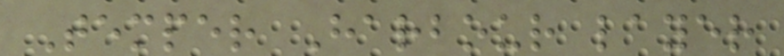Temper Harbour layer
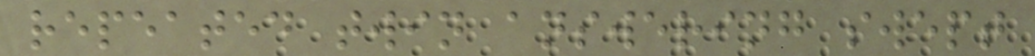repeated twin answering swept
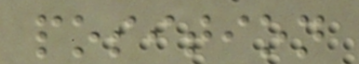position
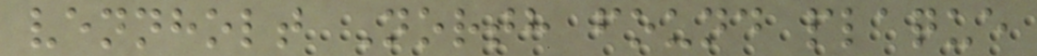vennholt North found plaque
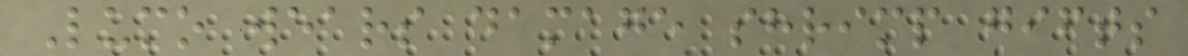Lumo wears damage shrimp gifts
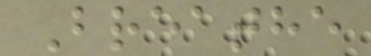Breathe
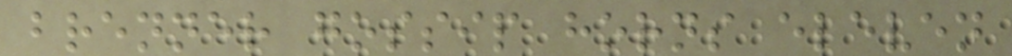brenner gossip horns eleven
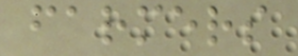farmers
